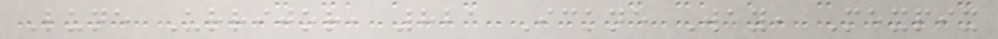Lune Urrijor, 821 Ickne Way, Mexpix
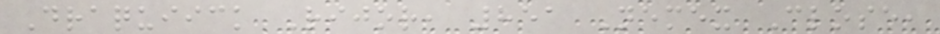Draquiick Rijor, 851 Nemex Close,
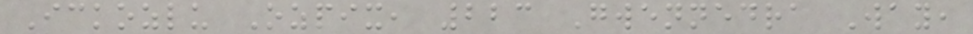Ickozlu Ozpix, 223 Gwennedra Way,
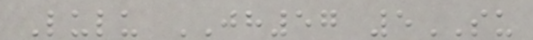Lulu JH57 5SU
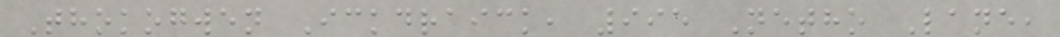Thokogwen Ickdraick, 995 Netho Lane,
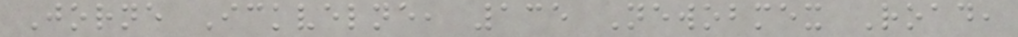Jorne Ickvelne, 135 Newobmex Road,
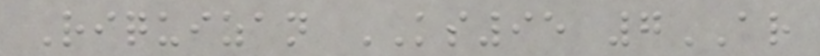Riquizan KS95 7AR
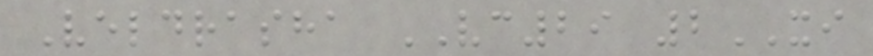Veldrasha VC29 2XI
